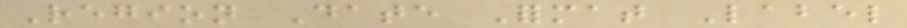Region Date Format Label
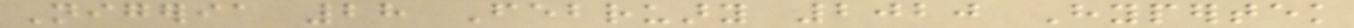Nigeria 28 February 2020 Hypertek
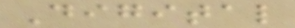Digital
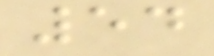54
